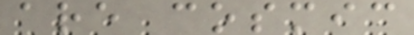are cosmic
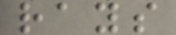rays
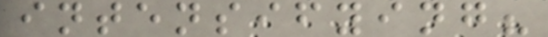intensifying?
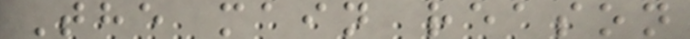The main reason
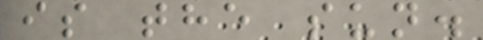is the sun.
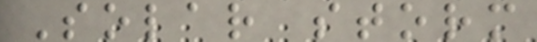Solar storm
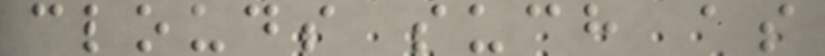clouds such as
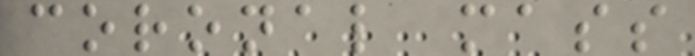coronal mass
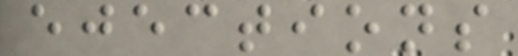ejections
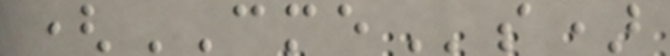(CMEs)
